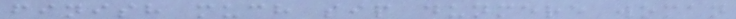finish much sip dunmere woman
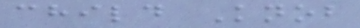child Knob
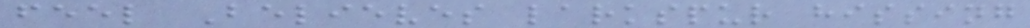feel Believes larkspur hissing
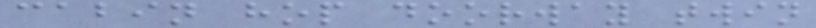cabin hop doorway twin
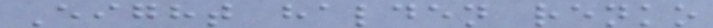Eight halden renko
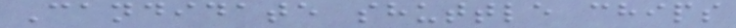Candidate shuttle chips
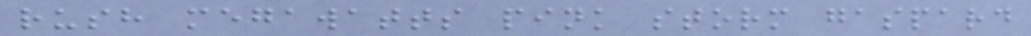rush megawatts pink storm gaspard
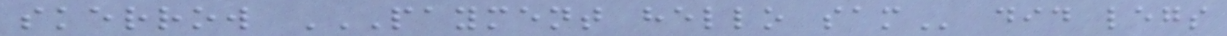skerrow PAYMENT HELLO SAM did legs
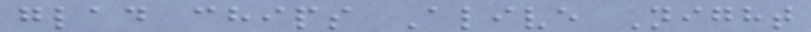glad chips Alive Night
